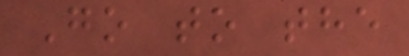Go to the
